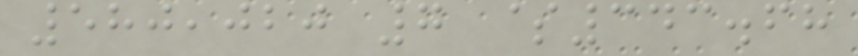580,020 7 $343.68
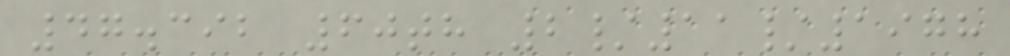47.392 60th 2/11/1978
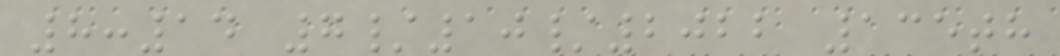8:14 7/10/2022 135th
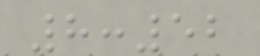8:52
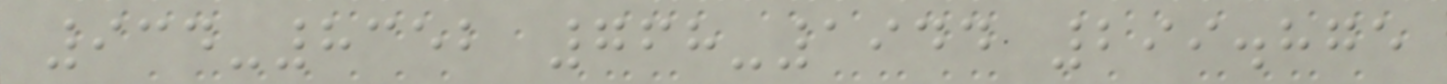934-8352 768-1944 299.875
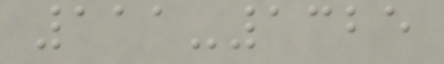111-1325
